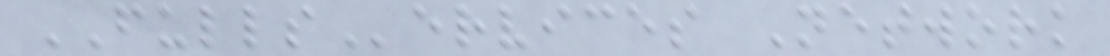FULLServices Network
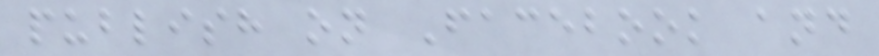publish on Facebook and
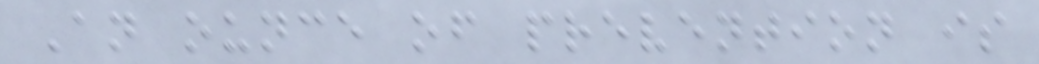An ounce of prevention is
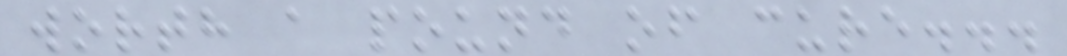worth a pound of cure...
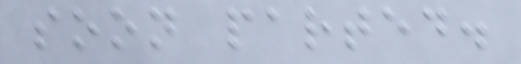soon parted.
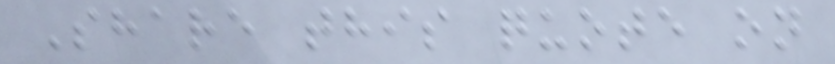Share this quote on
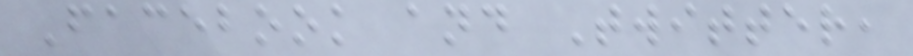Facebook and Twitter,
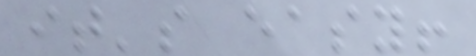it's easy!
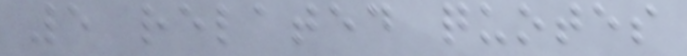5 related quotes
